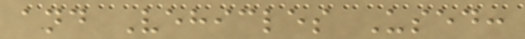and Vehicles Used:
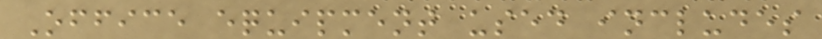Office equipment used includes
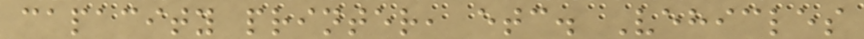capacity printer, etc. Vehicles
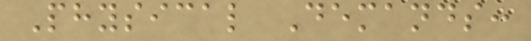Physical Demands:
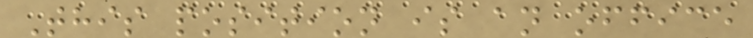This position is an office
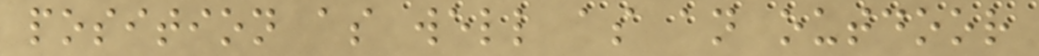position as well as an outdoor
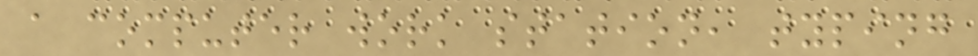a computer work station, typing
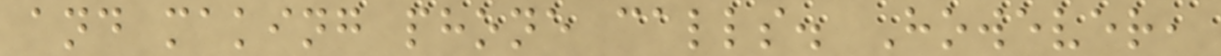and making phone calls. However,
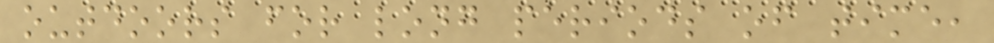outdoors for long periods of time,
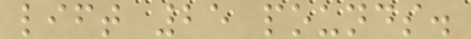lift 25 pounds.
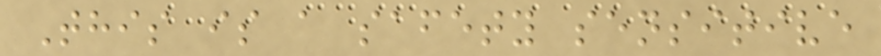This is a safety sensitive
